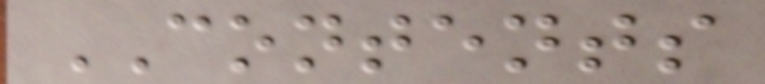CONTENTS
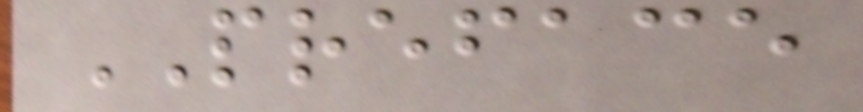PREFACE
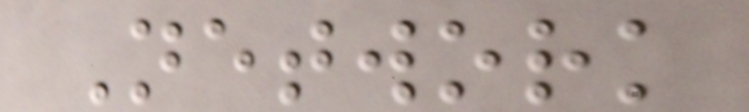Network
